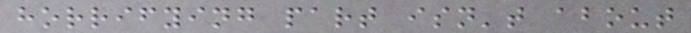horrifying part isn't about
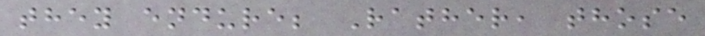they endure; Rather, those
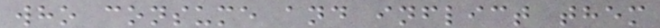who consume and inflict them
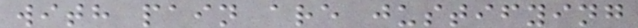with pain are justifying
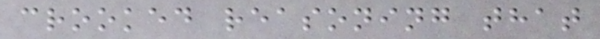crooked reasoning that
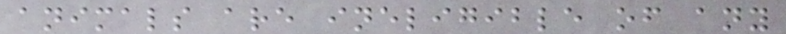animals are ineligible of any
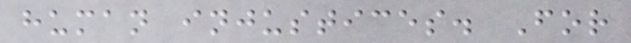human injustices. For
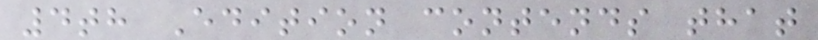4th Edition contends that
